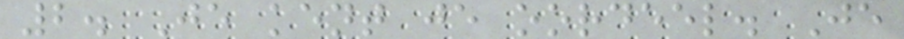2. Je kent je oordeel. Je
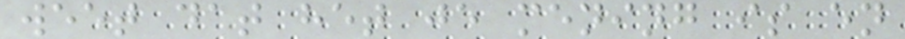weet dat het je mening is en
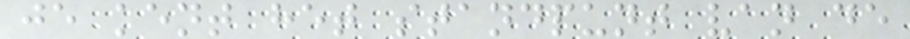je kent het standpunt van de
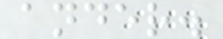ander.
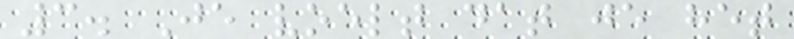3. Je voelt dat je het
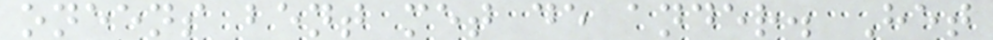oneens bent met de ander. Het
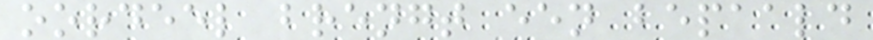oordeel brengt een bepaald
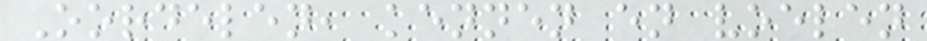Oordelen, kennen en voelen
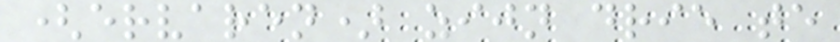(ervaren) zijn drie te
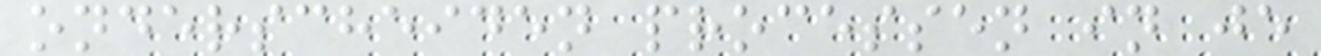onderscheiden processen in je
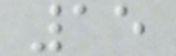15
